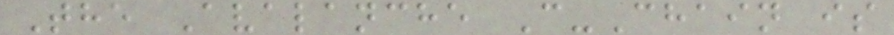The Avalanche C-Chain is
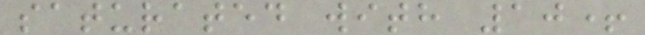saturated with 10+
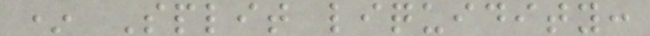* Split liquidity:
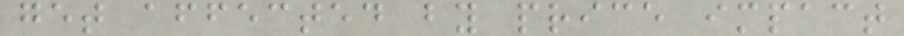get affected by price impact
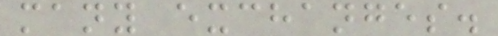many exchanges.
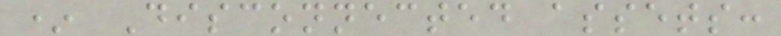* Disconnected assets:
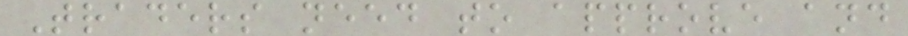Traders need to approve and
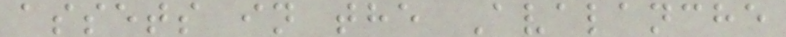assets in the Avalanche
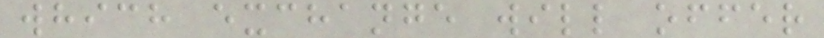which exchange will offer
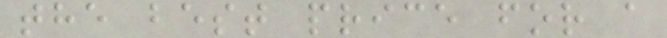the best price for a
